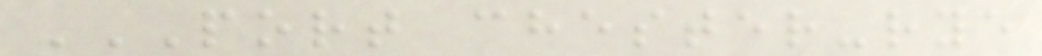PORT CHESTER-RYE
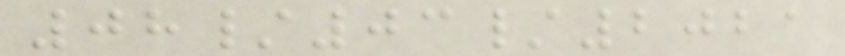08/03/2021
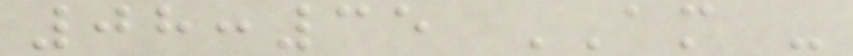08:35 AM -
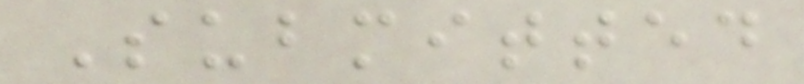Submitted
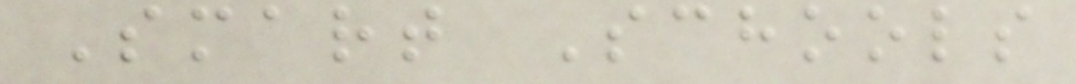Smart Schools
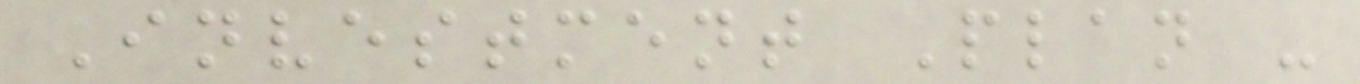Investment Plan -
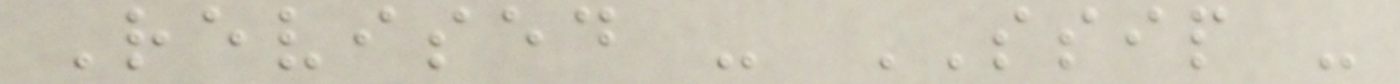Revised - SSIP -
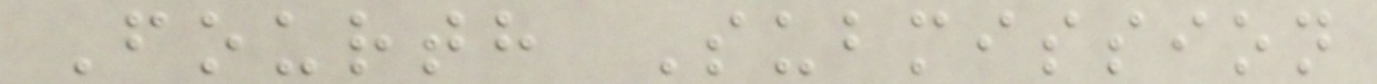Fourth Submission
